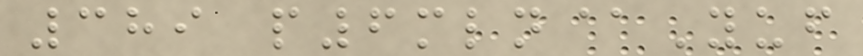389 p6mln@Yuf
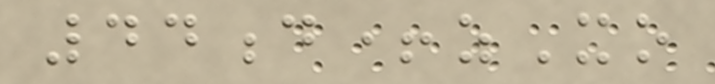44d+zXo
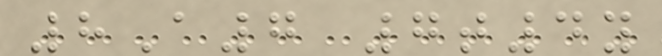8A7 7t4y
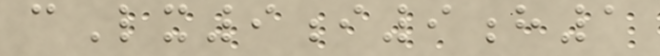cLx9i9h1
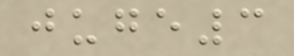juge3
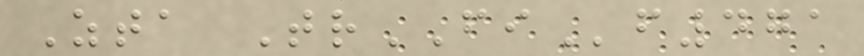Zta TrFIf471
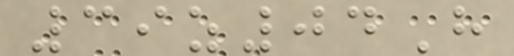39z04H
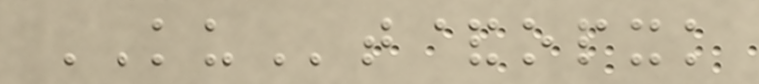KUt&opxk
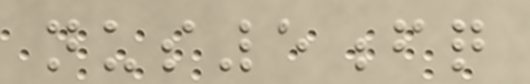nus5fq
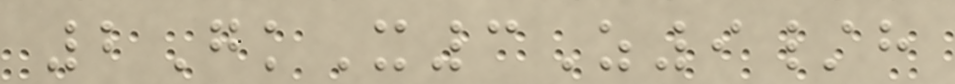2GkX3Z9/h
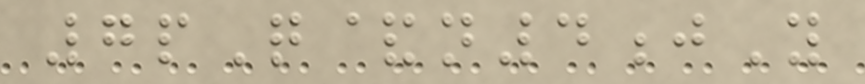7pQ&n4jY
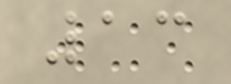13
